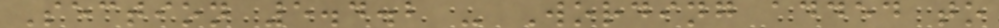Section 5.4.2 - Wording added to
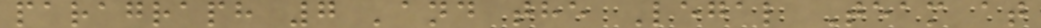paragraph 7 'and the Legal Team at
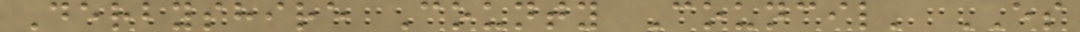Derbyshire County Council' ES
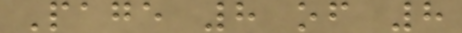Page 8 of 8
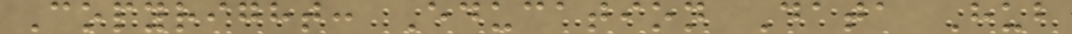Copyright: Education Data Hub
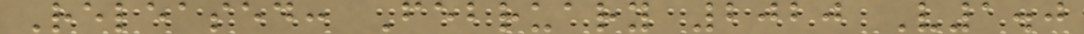Released: February 2020 V1.0
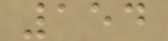154
